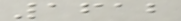1612
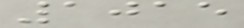1015
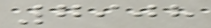7908
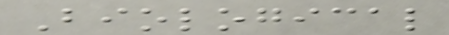Biological
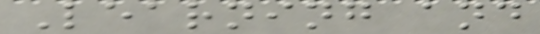Learning and
